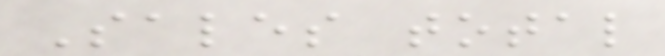Sales total
